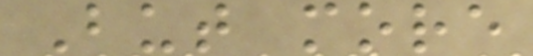But more
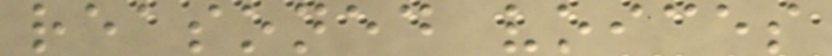reasoned voices
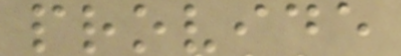provide
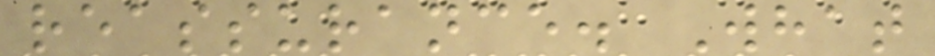reassurance. What
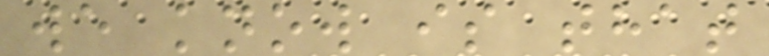we know is that
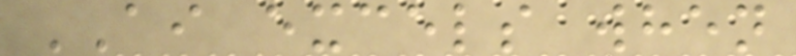AI excels when
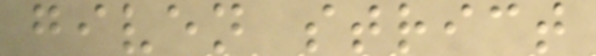given strict
